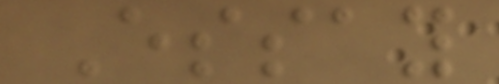Essay
